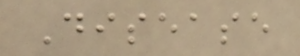Disease
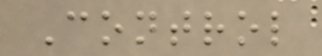Control
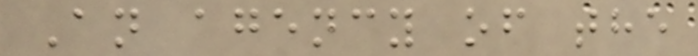An agency of the
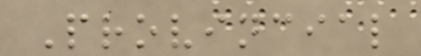Provincial
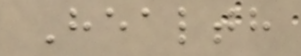Health
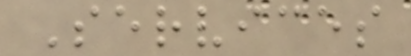Services
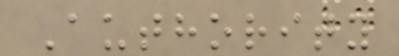Authority
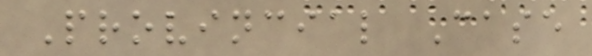Provincial Case
